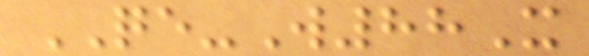QE-W88X
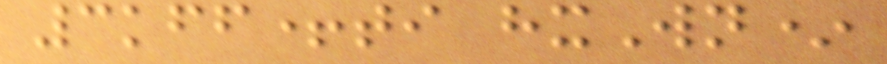3kff+ti hxWn*
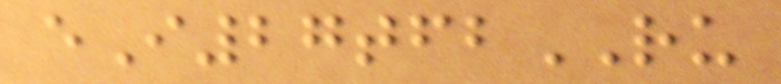eI27tfbRU
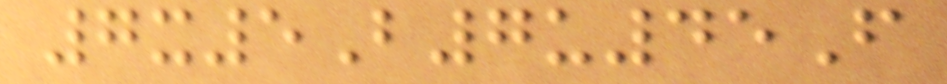7x5B7u45F
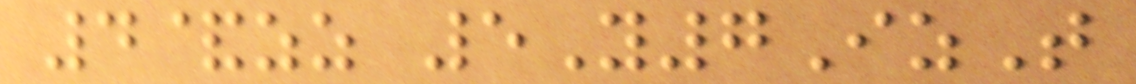4&zz 5Y7IzT
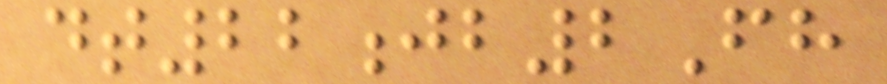dt22jb2Fh
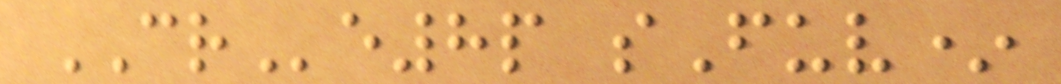CRe8p sFuv*
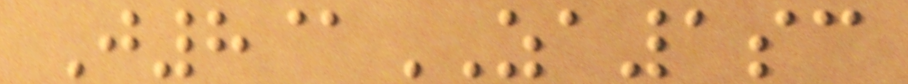J8@ZA1sc
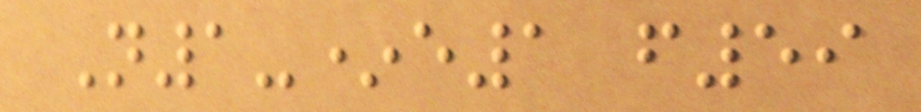N1-*e1 f59
